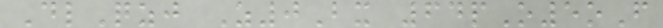DlQzj Z0Bx 64pO5oF
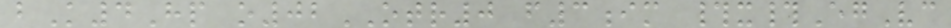bK4Hp o02OTR0 f3im #x#EgVc
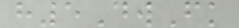h5DwFk
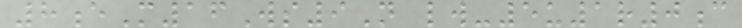8eM16Ws9N lw-5u1r0c
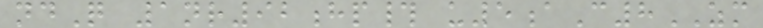ndQ 1nr92hp# u5aC8ZM
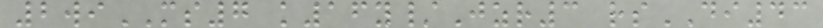2wiMS7 k16y/Jzr3 rsDI43
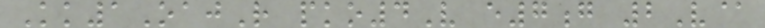Kk1OajR pko4V e7g 2V@
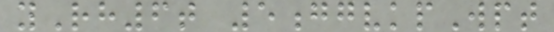yRh6t 5ggvkpWpt
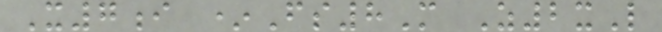X7i *Fs8M Z2xL
